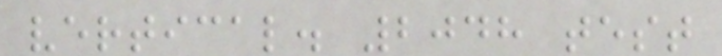vertical. 2048 test
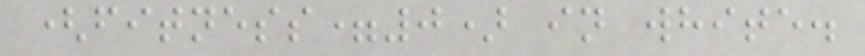(fitness=0) in white.
